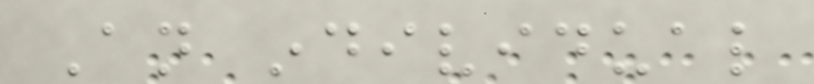An individual
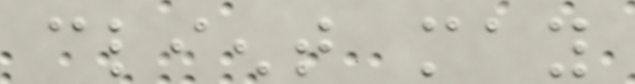client may
